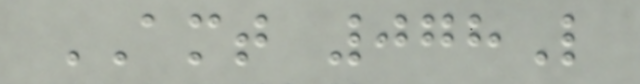AMT 078L
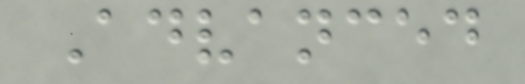Advanced
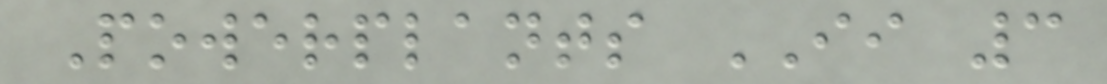Powerplants II 3
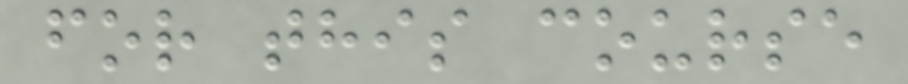for this course
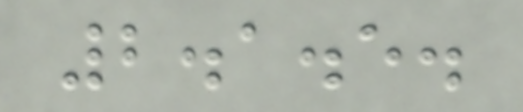2.1.5.
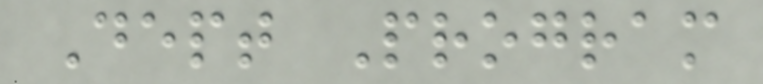Dept Program
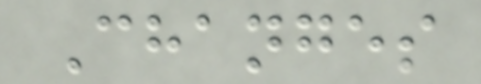Changes
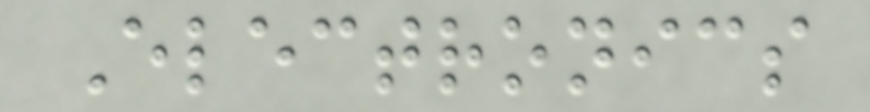Electronics
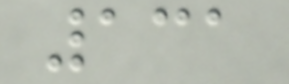131
